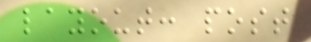layout: post
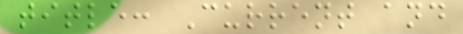title: Current and
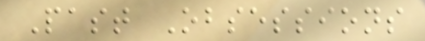Past Obsessions
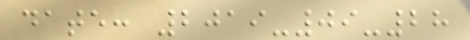date: 2019-09-28
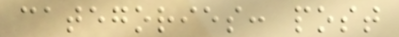categories: post
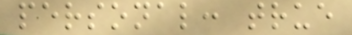personal: true
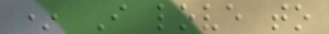* I love to
